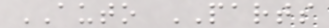AUTO PARTS
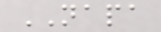NAPA
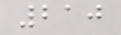210
